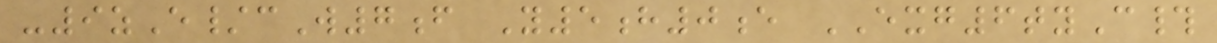-9zE/cW7f Y5h0e EXG6tyC#
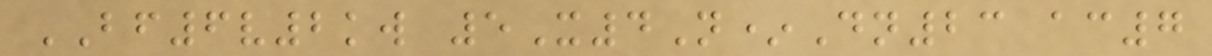BF6v2kw 5X4N*Dn23 ac7
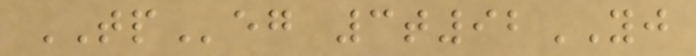TPeg 3t92YJ
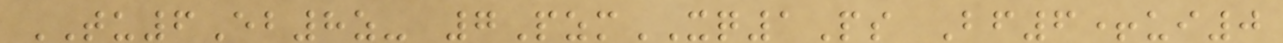TU6Eb8z- 7PzmXQ1Ps Bf6+ui0
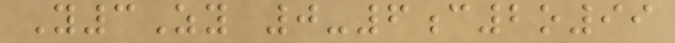Y3Zy 0-6c2o99
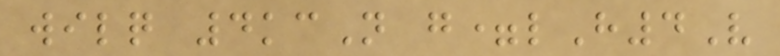wilq 4kcN g=lH4V
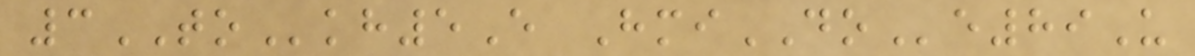3TOkh5E HmiDOe89U
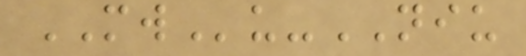MWu-NIU
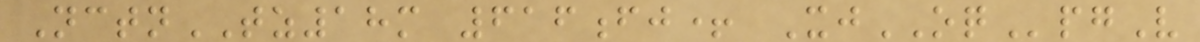NctnTZ18m 616fj+ XjOQpgV
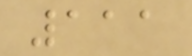111
